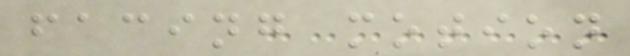facing motion
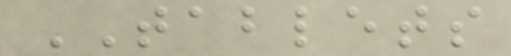TABLETS
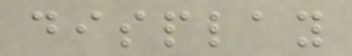display
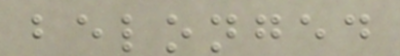belonged
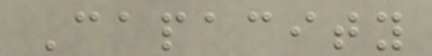Capacity
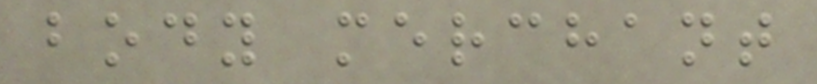body merchant
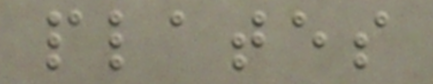plates
